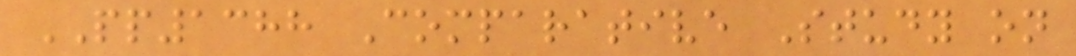PP1388 Comparative Study on
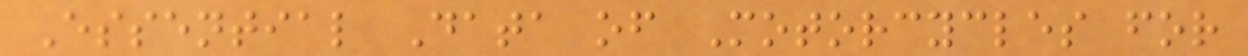Essential Data of Motorcycles for
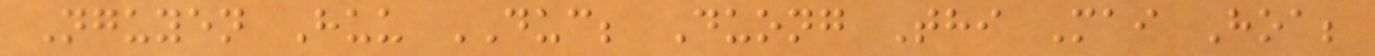Nguyen Huu DUC; Duong Thi Mai Hoa;
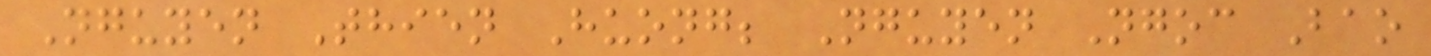Nguyen Thien Huong; Nguyen Ngoc Bao
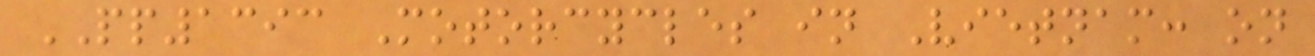PP1393 Motorcycles in Vietnam: on
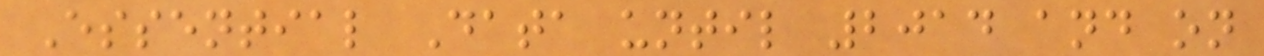Essential Data until 2014 and on
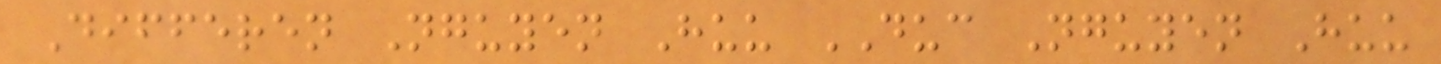Differen Nguyen Huu DUC Nguyen Huu
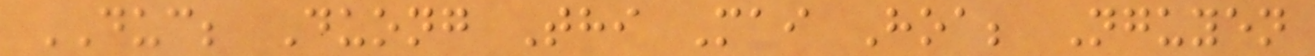DUC; Duong Thi Mai Hoa; Nguyen
